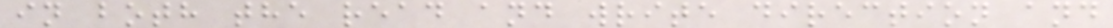in both the read and write direction and
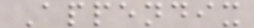Appendix
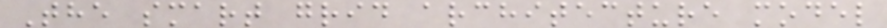The smart grid architecture model
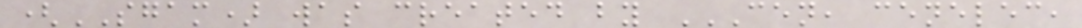(SGAM) was created by CEN, CENELEC,
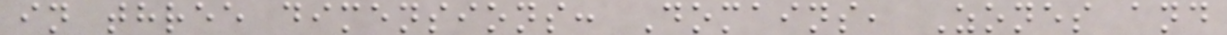in three dimensions: Domains, Zones and
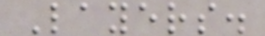Layers.
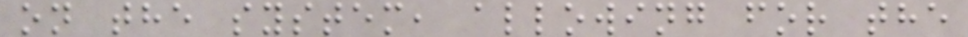on the system, allowing for the
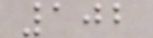102
